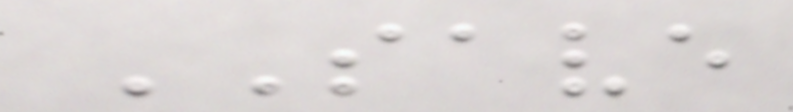SAVE
